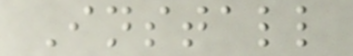Install
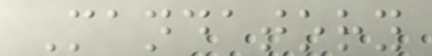Mandatory
